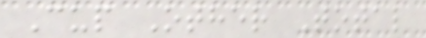Cup Other Total
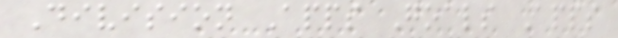Division Apps Goals Apps
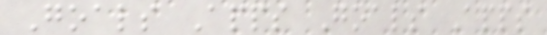Goals Apps Goals Apps
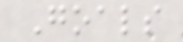Goals
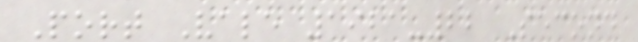Port Vale 1921-22 Second
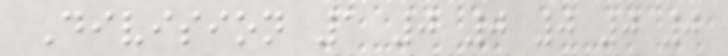Division 1 0 0 0 0 0
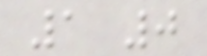1 0
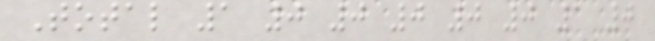Total 1 0 0 0 0 0 1 0
